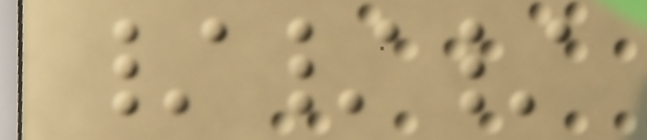///
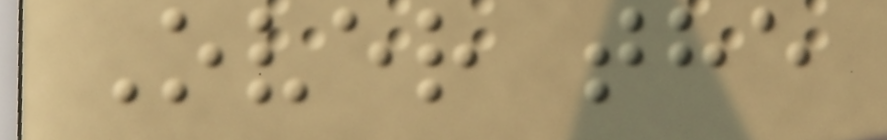Over the
